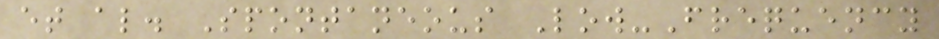et al. Spontaneous Low-Frequency
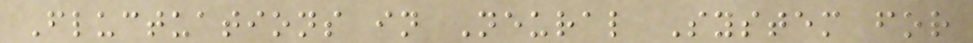Fluctuations in Neural System for
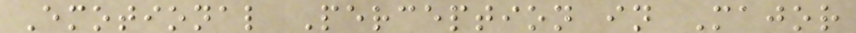Emotional Perception in Major
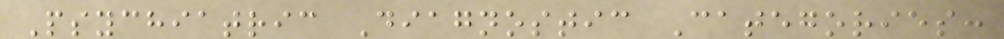Psychiatric Diagnostic Categories:
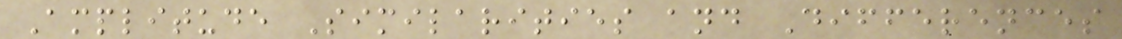Amplitude Similarities and Differences
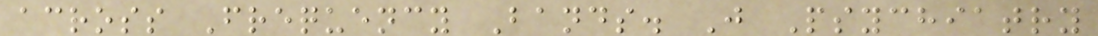across Frequency Bands. J Psychiatry
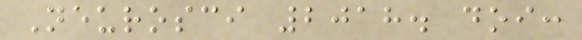Neurosci 2018. doi:
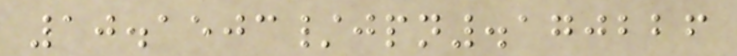10.1503/jpn.170226
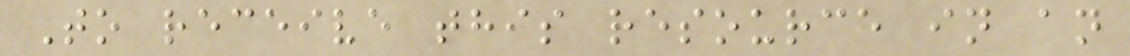To receive this resource in an
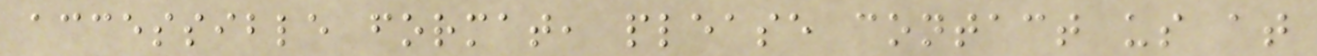accessible format, please contact us at
